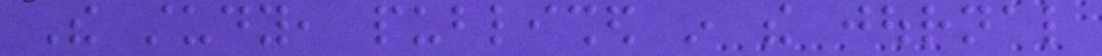The study, published in the journal
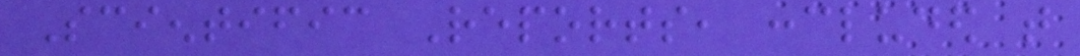Scientific Reports, concluded that
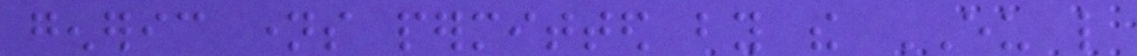generic names permitted by the EU like
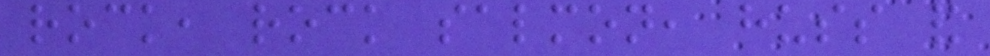rock, rock salmon, huss and
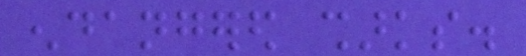endangered sharks.
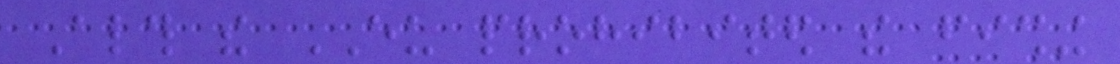Although the EU prohibited the fishing
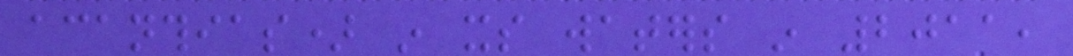acanthias) in its waters in 2011,
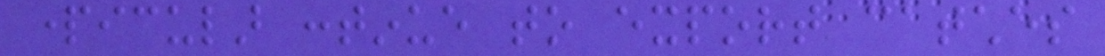particular continue to export catches
